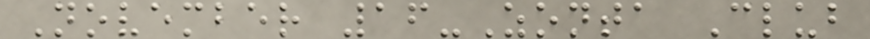November 16-Zonta Club
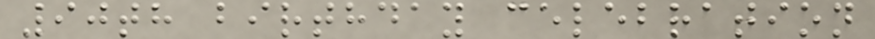90th birthday celebration
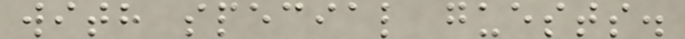with special guests.
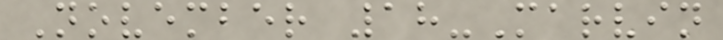November 18-Marvin
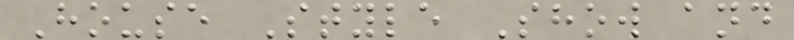House Style Show and
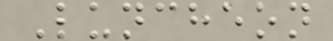Luncheon
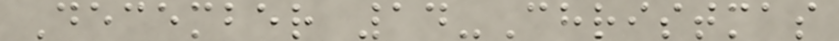December 14-Christmas
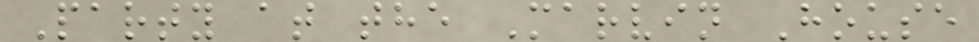Party at the Marvin House
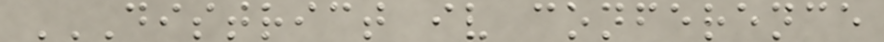DISTRICT IV CONFERENCE
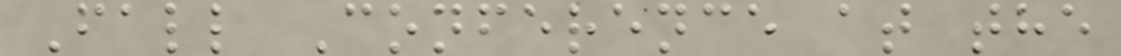Fall Conference at the
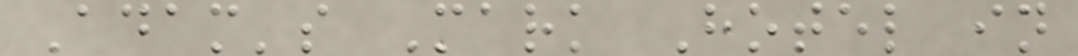Adam's Mark Hotel in
